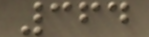364
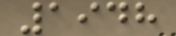1948
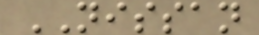NISSAN
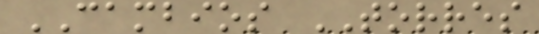CAMBIOS TORRES
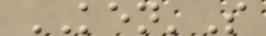KEN'S
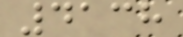4138
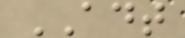ADT
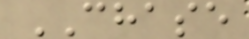CHASE
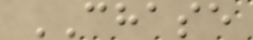CHASE
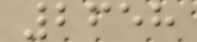2658
